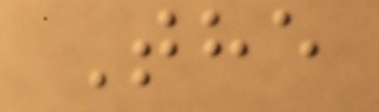The
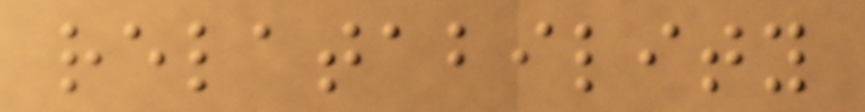relatability
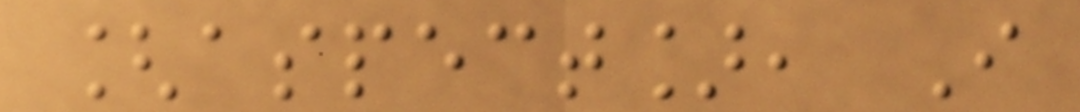[aspect], I
